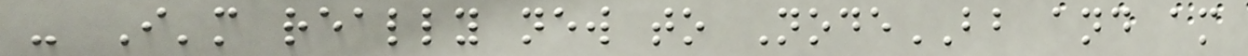- I'm really new to NodeBB and am
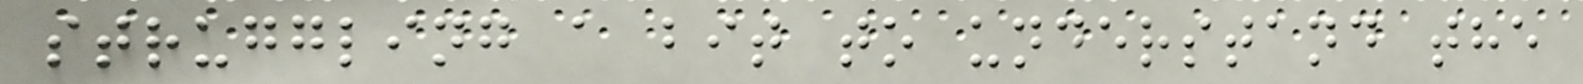struggling a bit to understand the
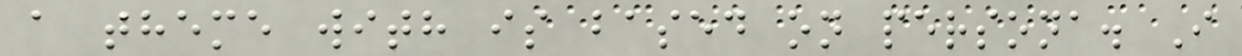a theme with is based on persona. I
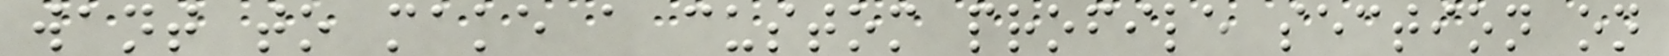want to make a custom profile section on
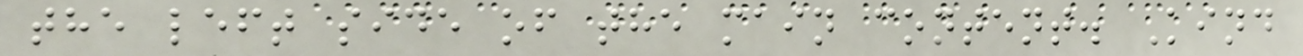the left side of the main content. Kind
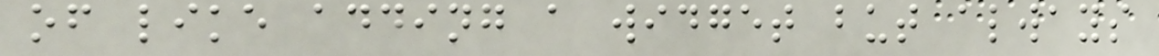of like adding a widget but always
